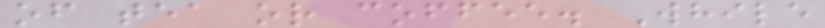of tea or coffee. While
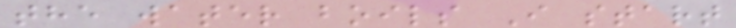the water boils I start
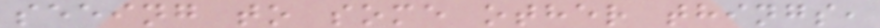seeing to some other things,
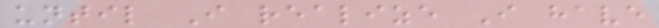until I realize I have
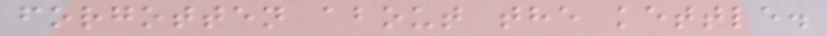forgotten about the kettle.
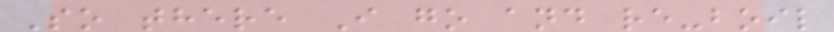So there I go and re-boil
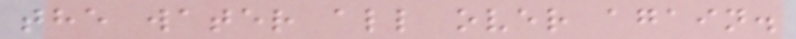the water all over again.
